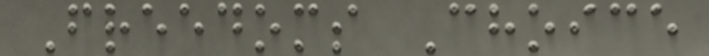Freedoms Choice
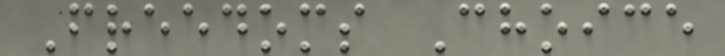Freedoms Choice
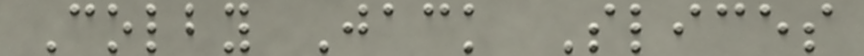Colby Jack Slices
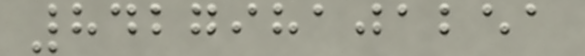842798101251
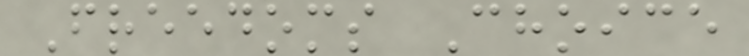Freedoms Choice
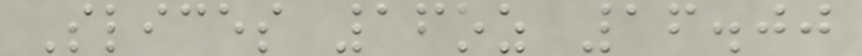Slices 16oz 16.00
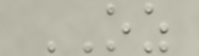OZ
